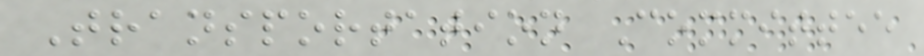Transportation Committee
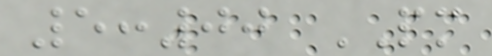5:00 PM
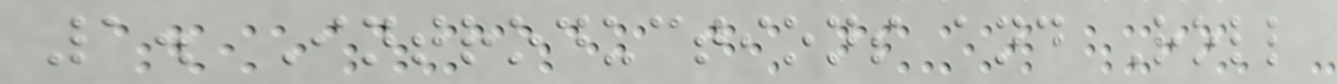1. Introductions and Roll
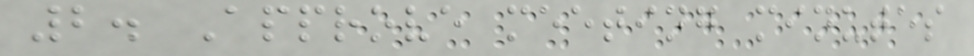2. Approve meeting minutes
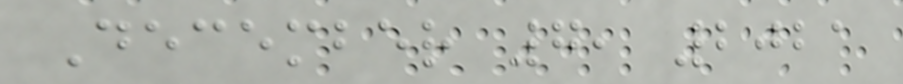December 7, 2021
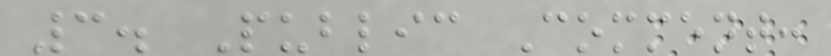3. Public Comment:
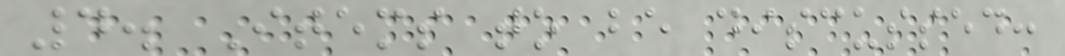4. Items to be discussed:
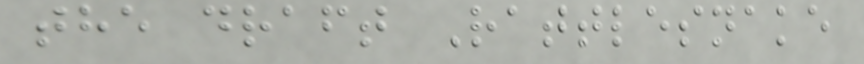the draft Rattlesnake
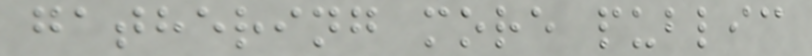gathering more public
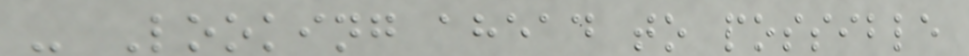- Looking ahead to possible
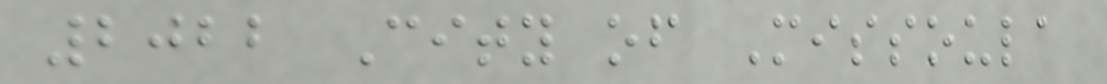2022 City of Missoula
